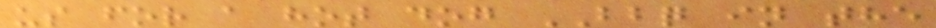us for a hot dog BBQ in the
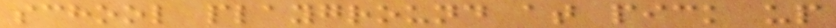school playground at pick up
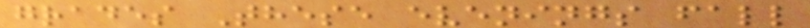grades These evenings fall
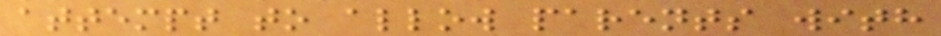attempt to allow parents with
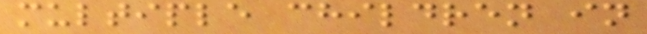multiple children in
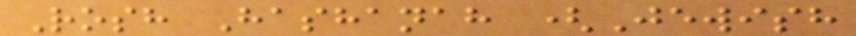Rosh Hashanah (Jewish
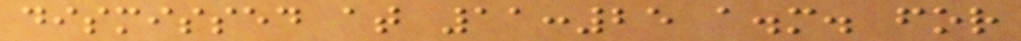dismissed at 11:25 a.m. for
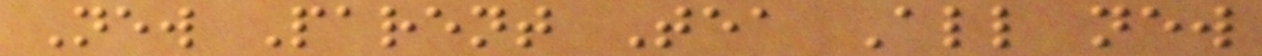New Parent Tea All new
